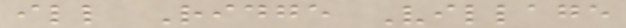ill Ridge Village
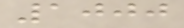1000
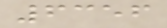6356
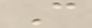C
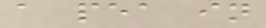a pea in
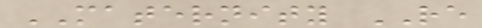MATERNITY RE
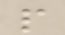p
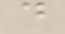d
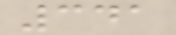341
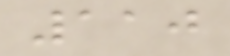110
